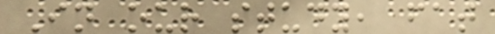In our study, fat
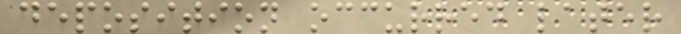deposition occurred later
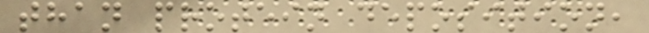than protein deposition,
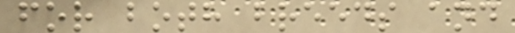for both breeds and
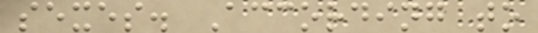sexes. According to
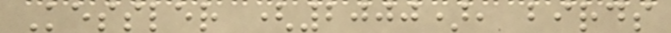Kessler (2000), birds
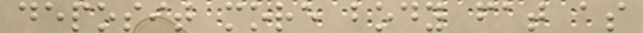deposit more body fat as
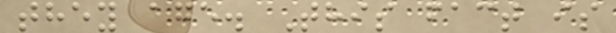they age. This fact is
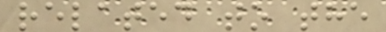related to the
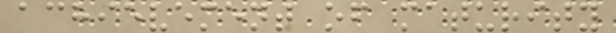achievement of maturity
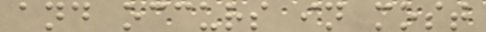and occurs in most
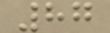87
